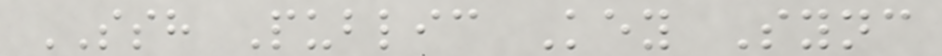SSH Public Key Sync
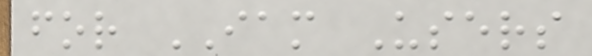for IAM Users
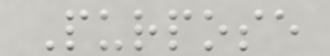Purpose
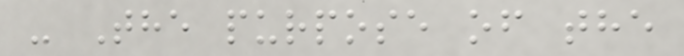- The purpose of the
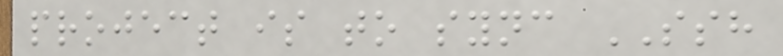project is to sync SSH
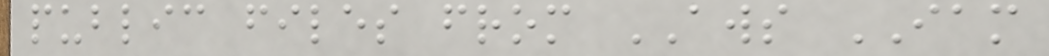public files from AWS IAM
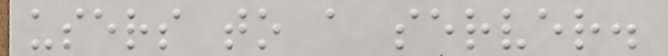users to a server.
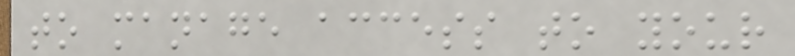to manage access to your
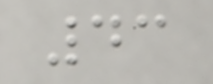43
